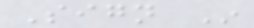Sign In
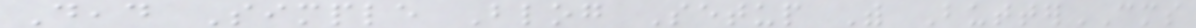Dead Simple Blog Setup With ButterCMS
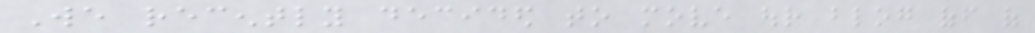We recently decided to move our blog off of
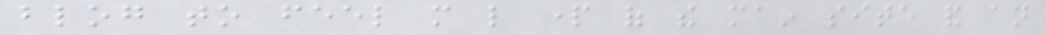blog to feel more like part of the main site and an
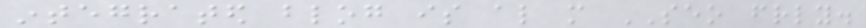integrated blog is also more SEO friendly.
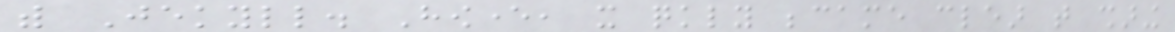with Jekyll. However, it quickly became clear that sharing
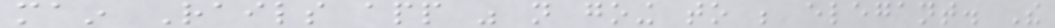main Rails app was not going to be elegant. The
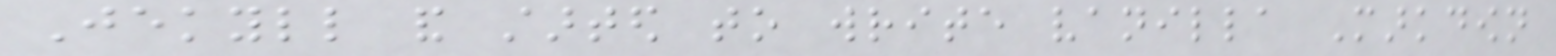Jekyll and started to write vanilla Markdown
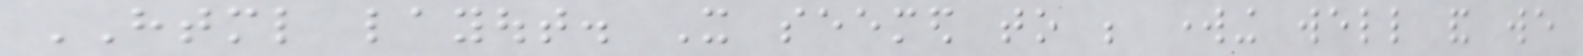HTML layout. It seemed to be working well and we
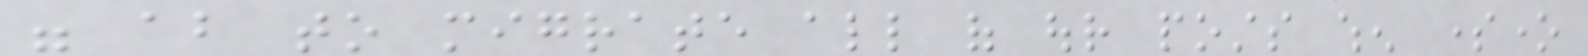were about to migrate all of our posts when someone
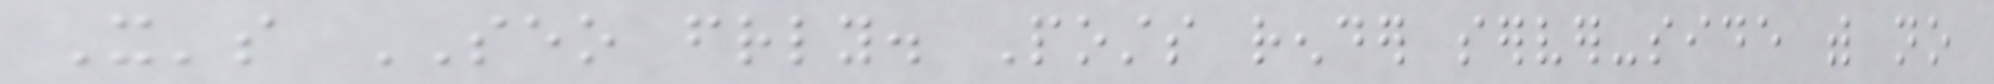It's SEO friendly. Posts render server-side with no
